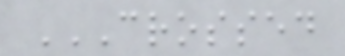CROSSED
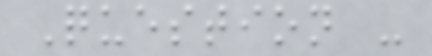Question -
